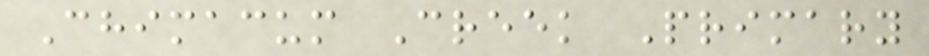Chimacum Creek Primary
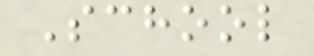School
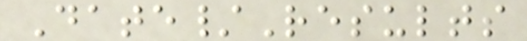Date/Results
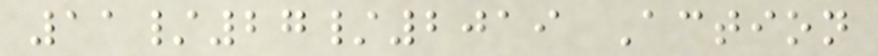11/27/2019 Action
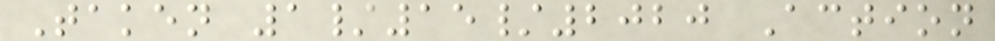Taken 1/15/2020 Action
